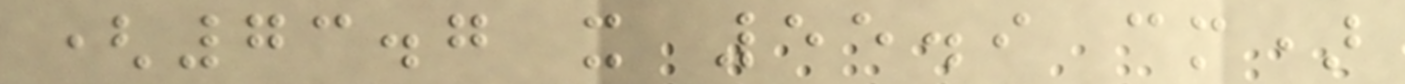(73.7 x 55.9 cm)
